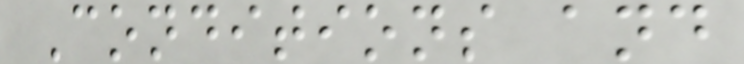Conditions and
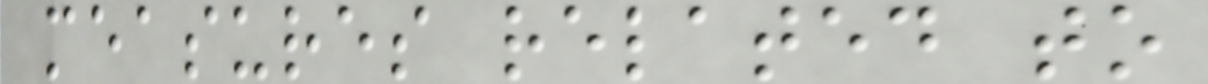measures related to
